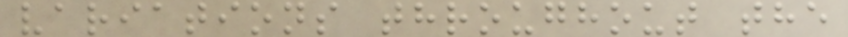variations throughout the
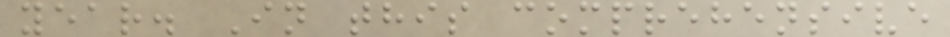year. In this comprehensive
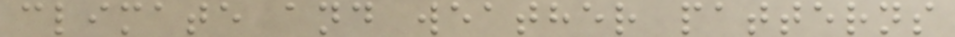climate and weather patterns
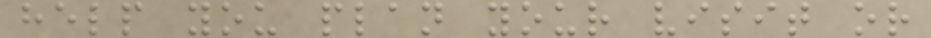help you plan your visit or
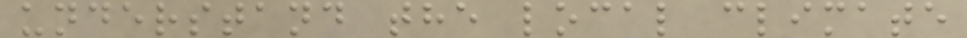understand the local climate
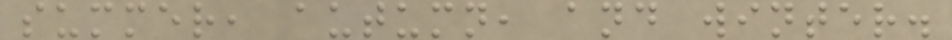summer, autumn, and winter.
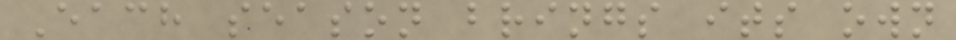Each season brings its own
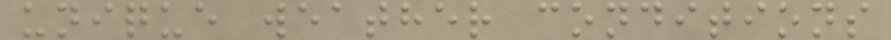unique weather conditions
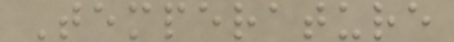Temperature
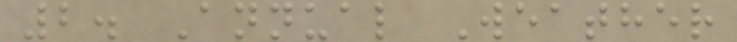2. Annual Weather
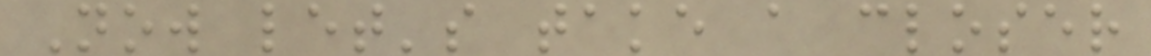Now let's take a closer
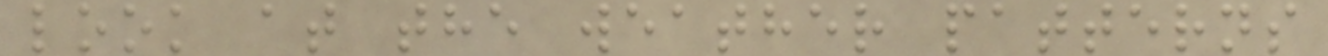look at the weather patterns
